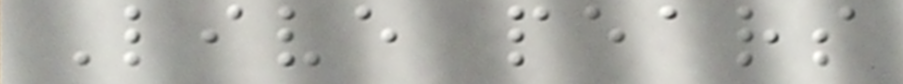Live pears
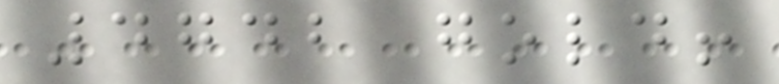4742 gold!
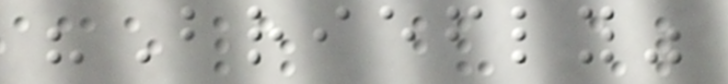"Briefly"
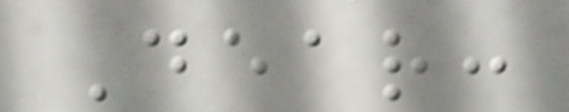Dear:
